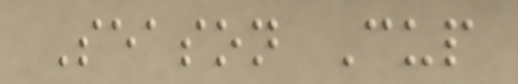Season Cup
